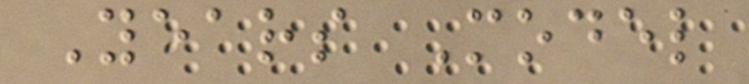Years Model
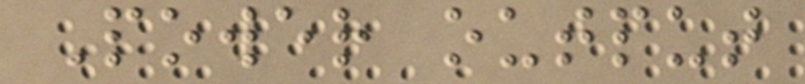Power output
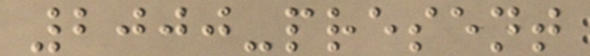2000-present
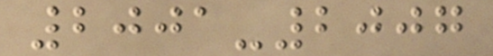2001-2007
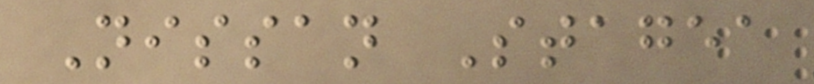Nissan Stagea
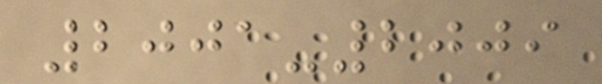2001-2009
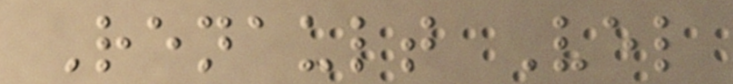Renault Vel
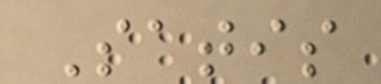Satis
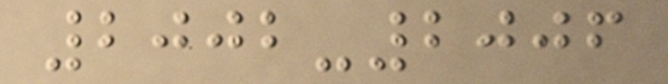2002-2006
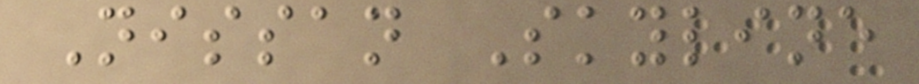Nissan Skyline
